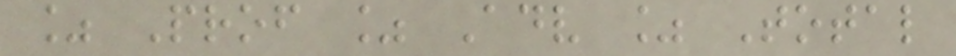% Prof % Adv % Total
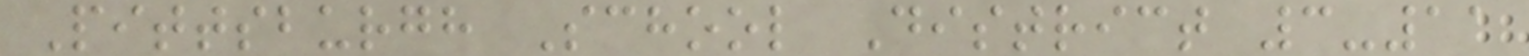Pittsburgh School District 3-11
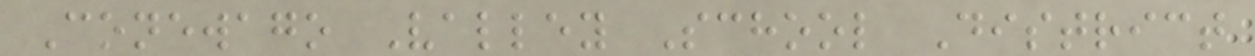Conewago Valley School District
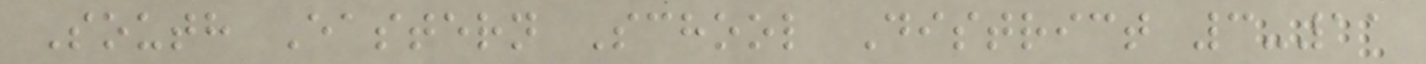South Eastern School District 3-11
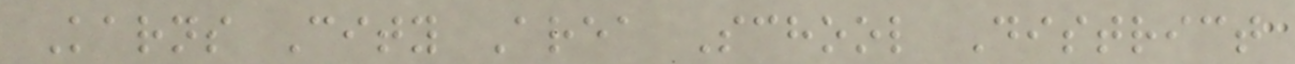Karns City Area School District
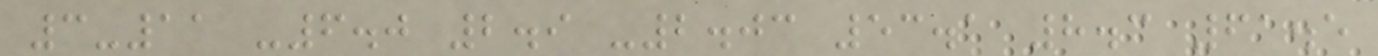3-11 -6.0 2.9 -2.03 53.1 8.3 61.5
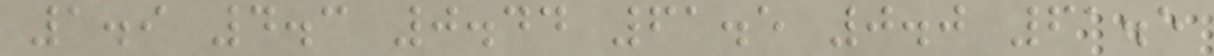1.9 4.3 0.44 61.5 0.0 61.5
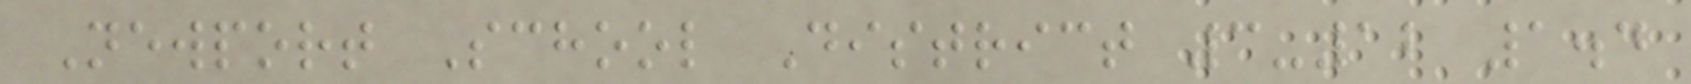Newport School District 3-12 1.4
